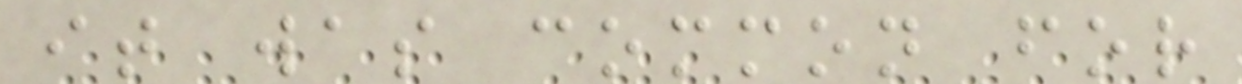it was common for
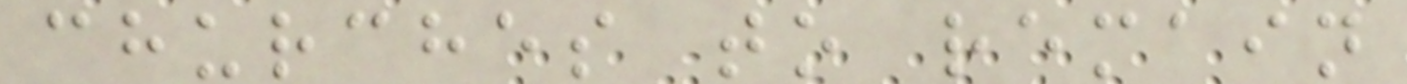churches to remain
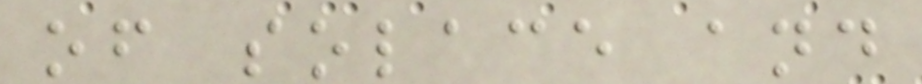of solace and
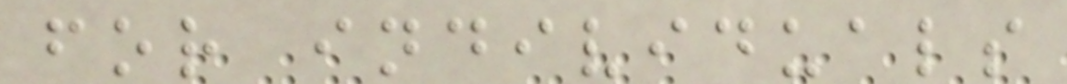for individuals
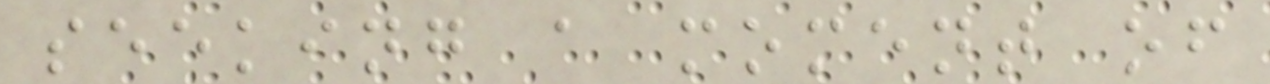seeking a moment of
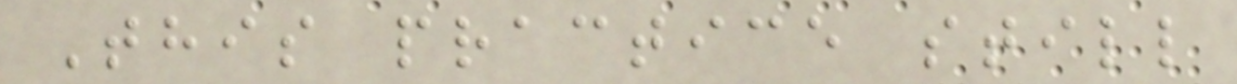This practice still
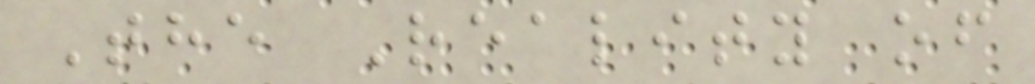The Reality of
